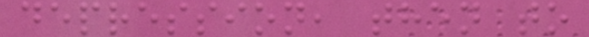depression, then to
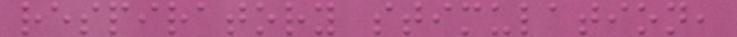respiratory stimulation,
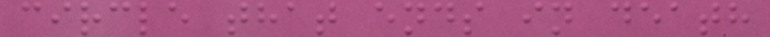circle that ends in death
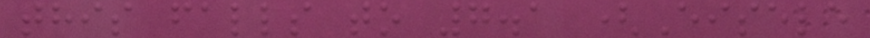this falls to 7.1 (Eisele
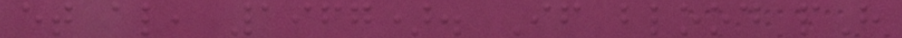et al, 1967). If blood pH
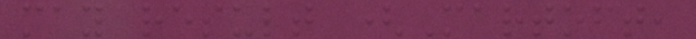may result (Martoft,
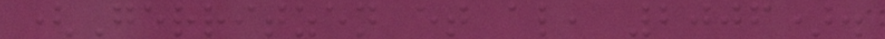(Gerritzen et al, 2006).
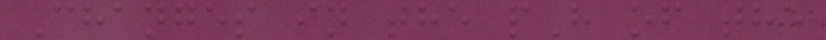Changes in the pH of the
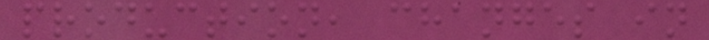production, changes in
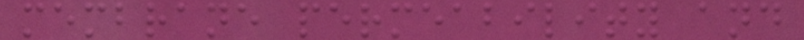membrane permeability and
